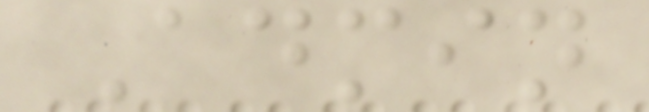Admin
